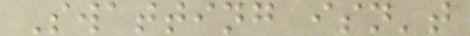Swatting isn't
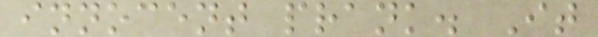innocent prank. It
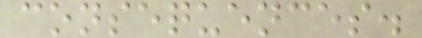consequences.
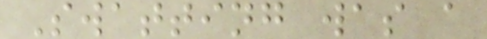Swatting was a
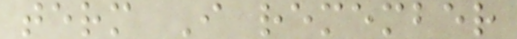term I remember
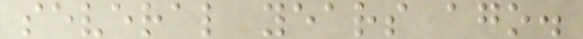several years ago.
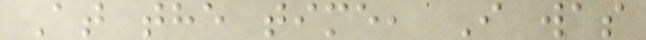At the time, I was
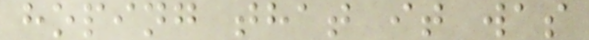hoping that it was
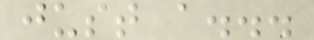just a...
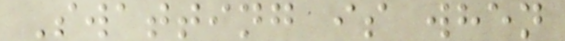Swatting is when
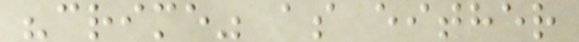"crime" as either
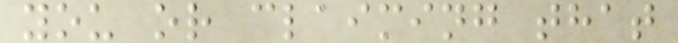you or claiming that
